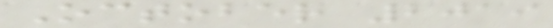October 2019
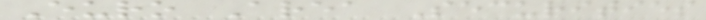Euro Area Securities
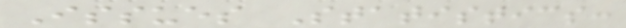Issues Statistics:
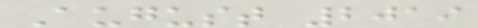August 2019
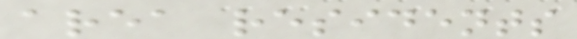area residents
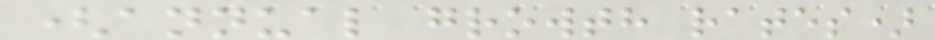(annual growth rates)
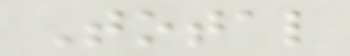Total
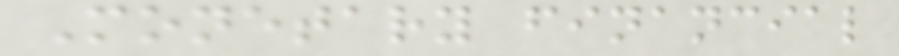Monetary financial
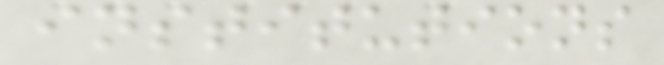institutions
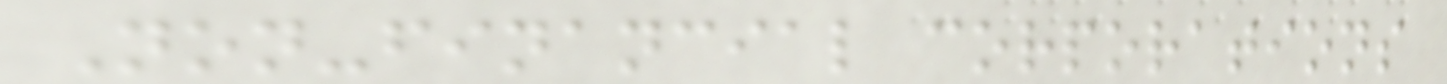Non-financial corporations
